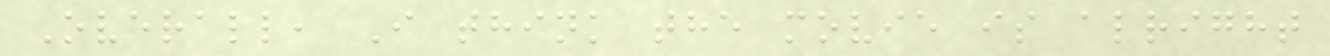Overall, I think the movie is alright
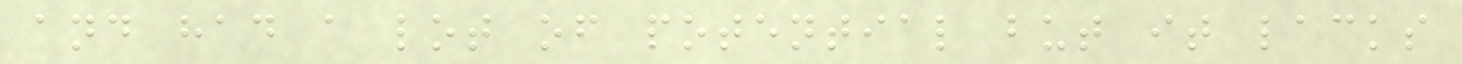and had a lot of potential but it lacks
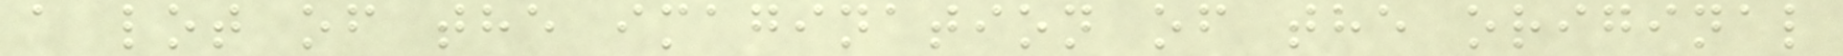a lot of the imagination of the original
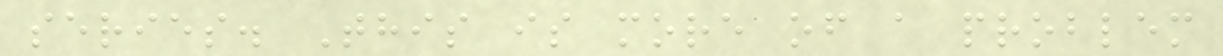series. This is more of a problem
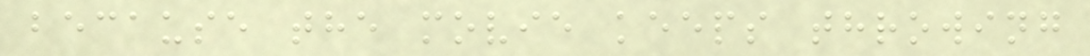because the movie keeps throwing
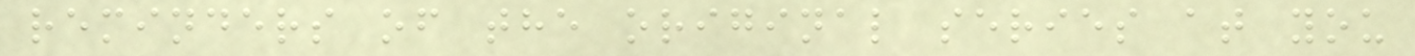reminders of the original series at you
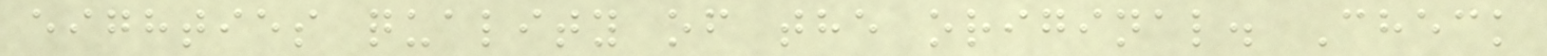eighties quality of the original. Check
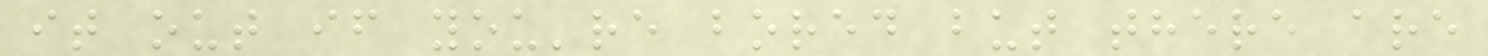it out if you're bored but there are
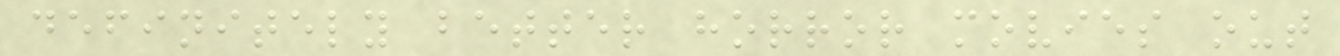definitely better horror movies out
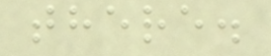there.
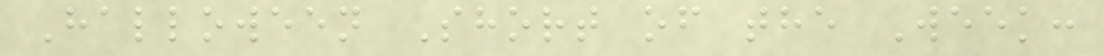Halloween Short of the Week:
